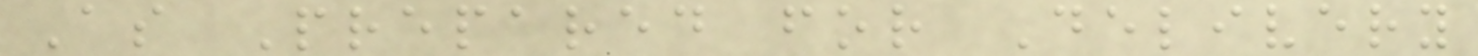As Prepared for Delivery
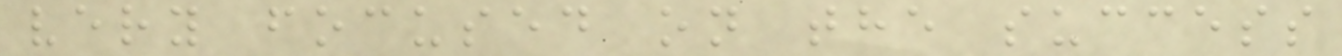very focused on the success
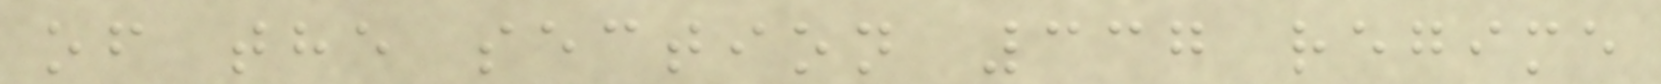of the section 337 regime
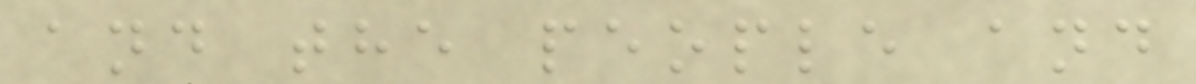and the people and
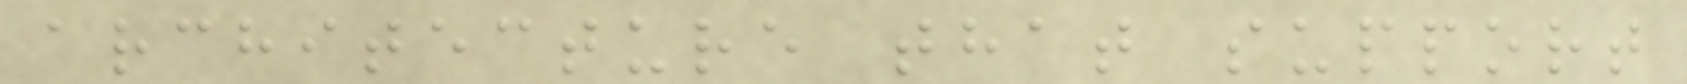architecture that support
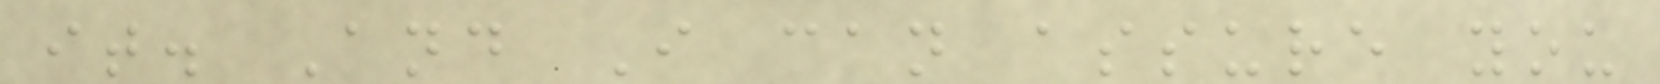it. And I can assure you
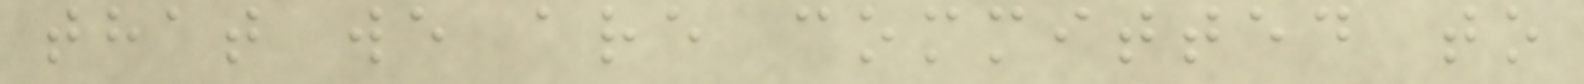that we are committed to
